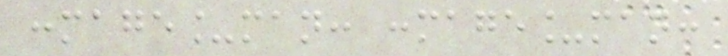:mage_man: :mage_man:
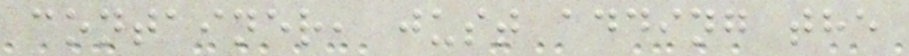container, just adding the
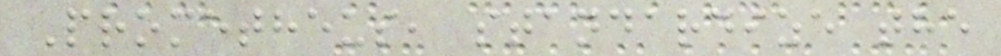Prometheus, standardize the
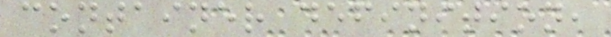container definition,
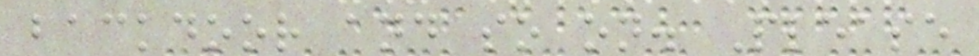backdoor and so on. Please
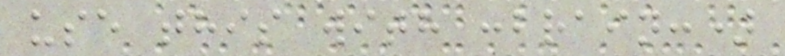use this with :brain:)
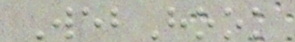WebHook
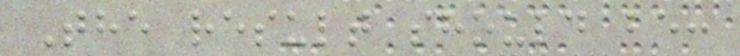The result should be:
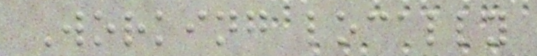Working locally
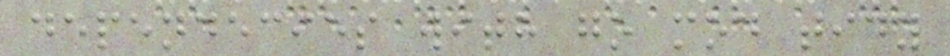dependecies with go mod tidy
